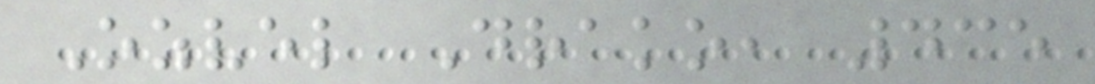Ozvel Drako, 435
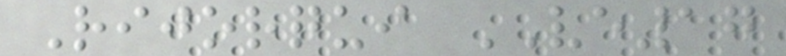Rijorqui VE17
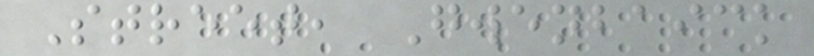Street, Gwenbaick
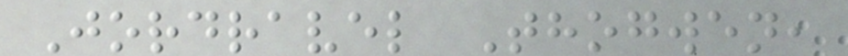Jordravel Thogwen,
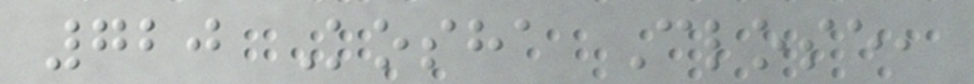720 Kosha Close,
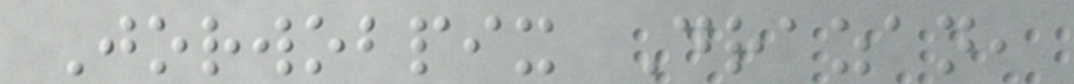Jorwobpix Drazan,
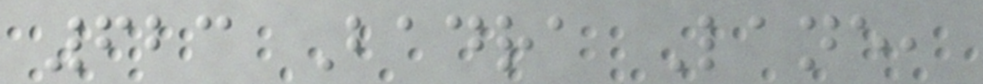623 Badra Lane,
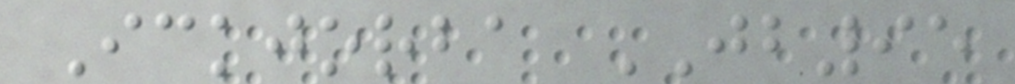Ickjorba JB95
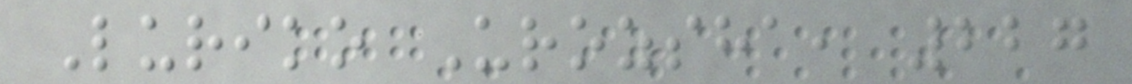Luriko Urozsha, 227
